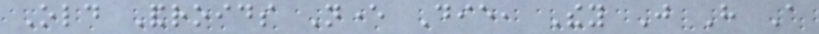Old Androids Never Die, They Just Have A
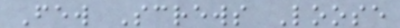Few Screws Loose
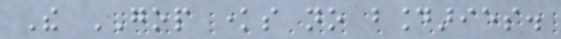The GOP knows no boundaries.
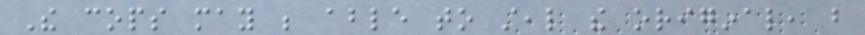The cops may be able to steal the original, but
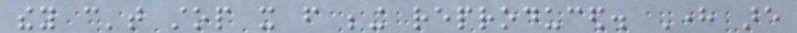they can't stop it from being reproduced. Here are
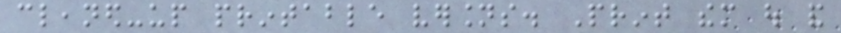cleaned-up printable versions. Print them out and
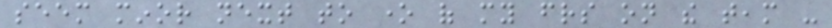seem minor next to one of my friends on the team -
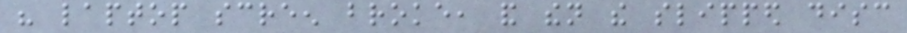his laptop screen broke, and then the slipped disc
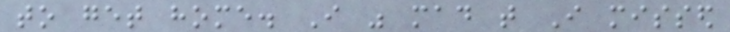to get home. I was mad that I missed
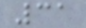31
